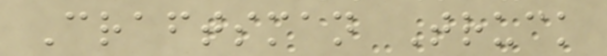Craftsman Truck
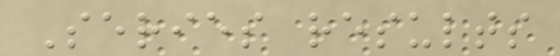Series results
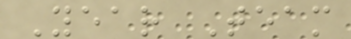Year Team
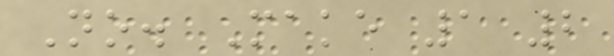No. Make 1 2
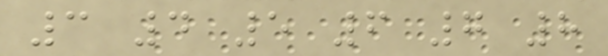3 4 5 6 7 8
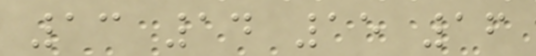13 14 15 16
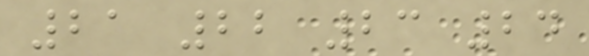21 22 23 24
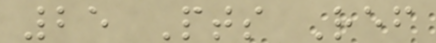25 Pts Ref
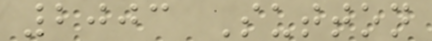2003 Sutton
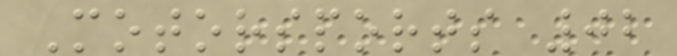Motorsports 02
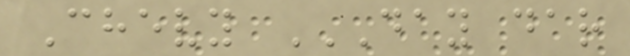Chevy DAY DAR
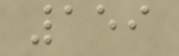159
